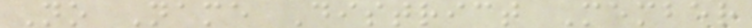No Name District Member
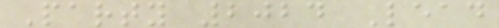Party 2024 Lead
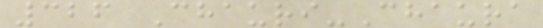326 Chauri-Chaura
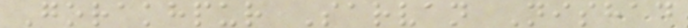Gorakhpur Sarvan Nishad
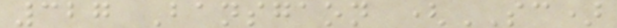327 Bansgaon (SC)
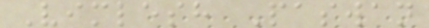Vimlesh Paswan
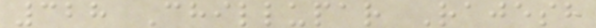328 Chillupar Rajesh
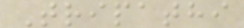Tripathi
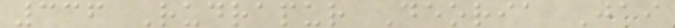336 Rudrapur Deoria Jai
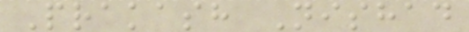Prakash Nishad
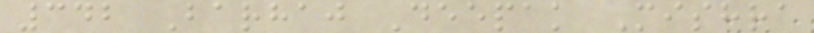342 Barhaj Deepak Mishra
